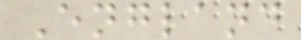England
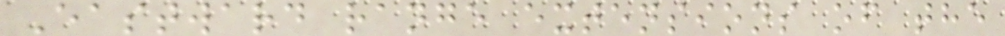Eastward range extensions of the
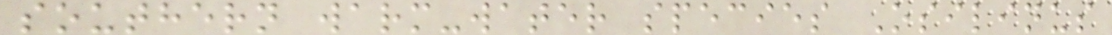southern warm-water species Osilinus
